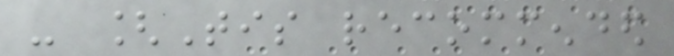- [Tis recommended
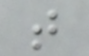that
